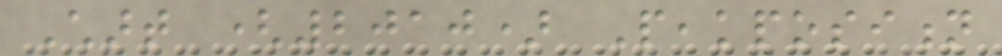Chart (2010) Peakposition
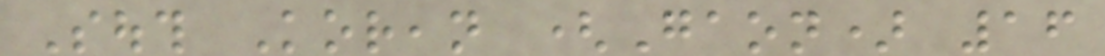South Korean (Gaon) 16
